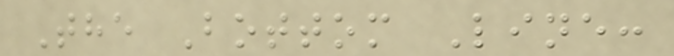The Bottom Line:
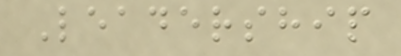Leadership
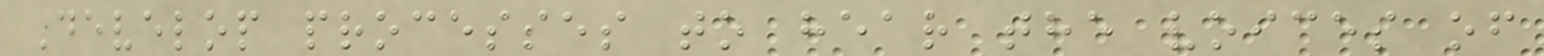Develop processes to hear the voices of
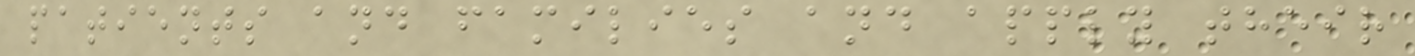patients and families and apply their
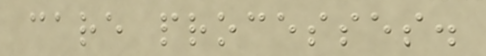care processes.
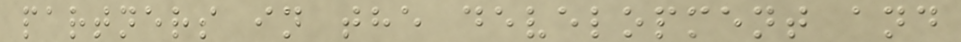partners in the development and
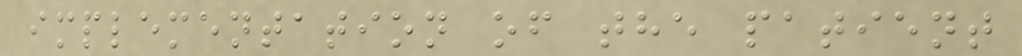implementation of the patient
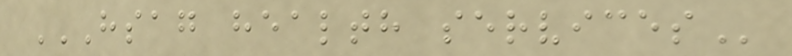HSAG HEALTH SERVICES
